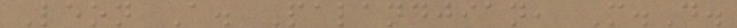Leon A. Palandjian, M.D.
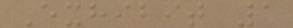Exhibit 1
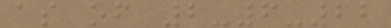as of 2-6-22
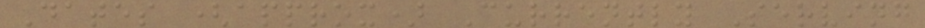Dates (approx) Currently Serving
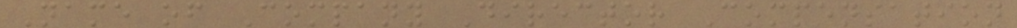Name of Company Director Compensation
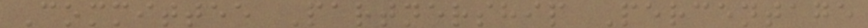Committee Partnership Percentage
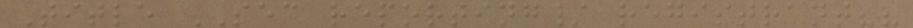Title SEC reporting/ registrant??
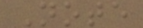Note
